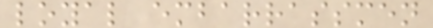loyal embarrassmen
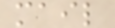mail
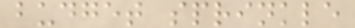budget sprinkle
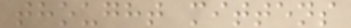thought mittens
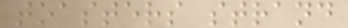toasters strand
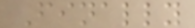Finally
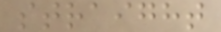straight
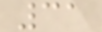31
